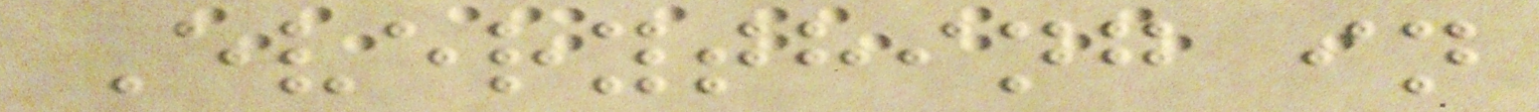Everything in
